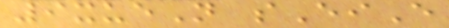9xueN sEiE
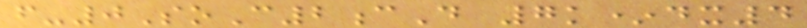f-0SoC2cD 7k*dx4
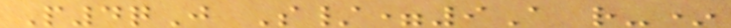P4qJ S/=9A r-*
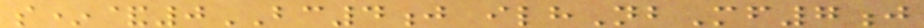s*&0BC4j ilhNbMf7j
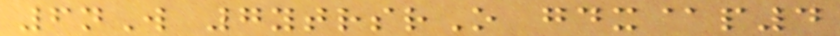6nW 7ytrsrO gdx@p4
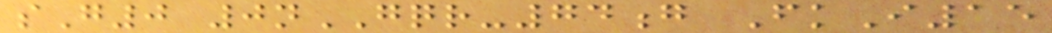sG0 0nGQR-74g FkI15
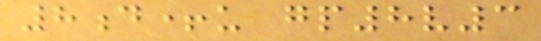8d+u gp8v3
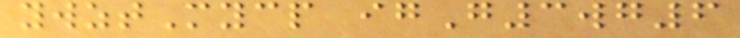ywztMycp igG3wg6
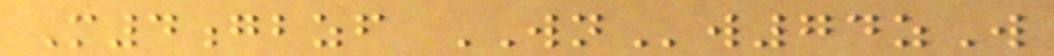M4gbzf WNw74zW
